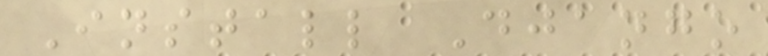Install Django
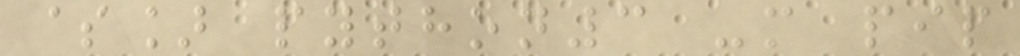$] python3 -m pip
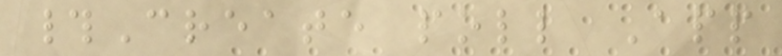#Create poll App
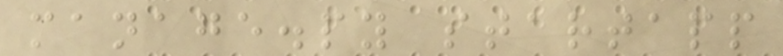manage.py startapp
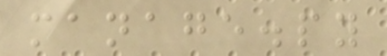manage.py
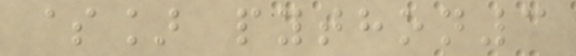$] python3
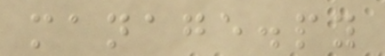manage.py
